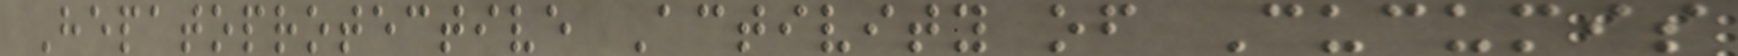Hepatoprotective Activity of Cucumis
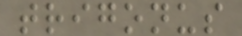trigonus
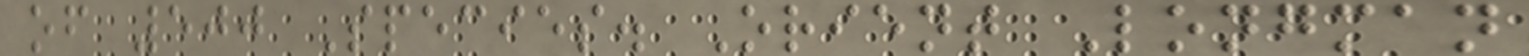of 500 Species. Orient Longman
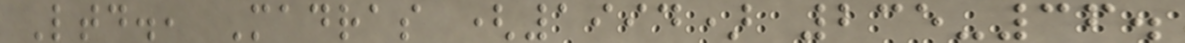Ltd., Madras (1994) 235-36.
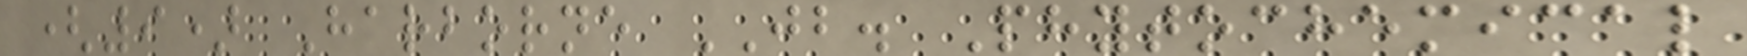(9) Harborne JB. Phytochemical
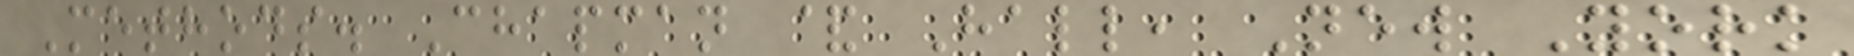Methods. Chapman & Hall, New York
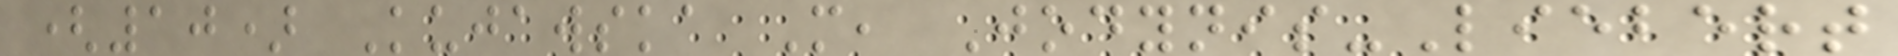(10) Kujawska M, Jodynis-Liebert
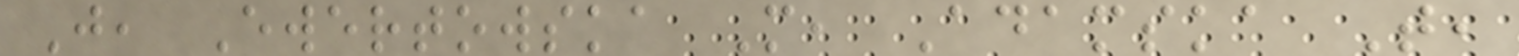J, Ewertowska M, Adamska T,
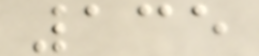135
